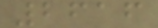2616
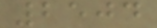2504
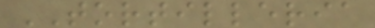TORTILLERIA
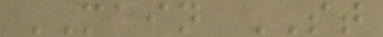MAIN ST
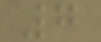7
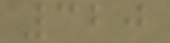320
